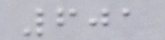601
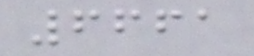6661
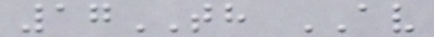17TH AV
